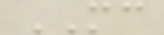MC
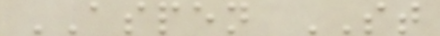ASPEN ST
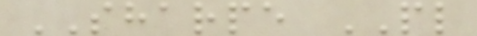SHARPE PL
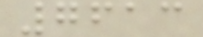7613
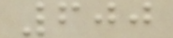600
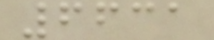6631
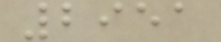2951
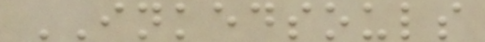INKEDSOULS
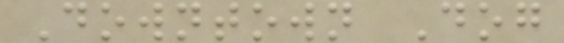Downtown Dog
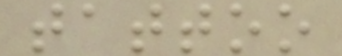tattoo
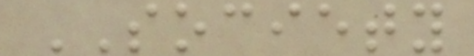SOCIETY
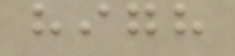high
